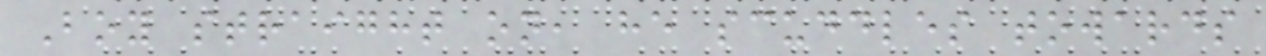Boy straight on, he scuddles towards
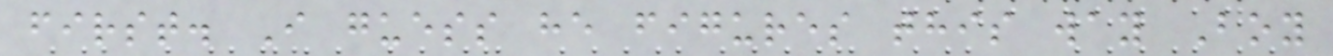first. I guess he figures this way Boy
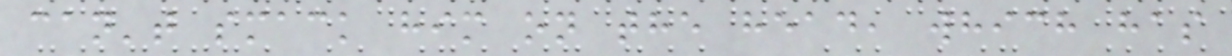can't smack him on the head, which has
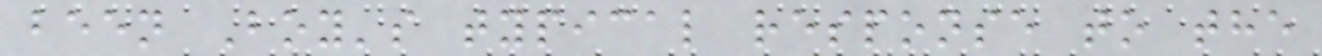been Boy's typical response to the
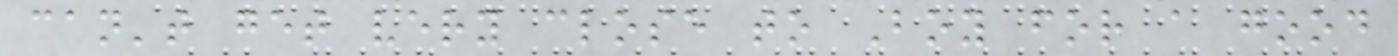can't get very close to Boy for a good
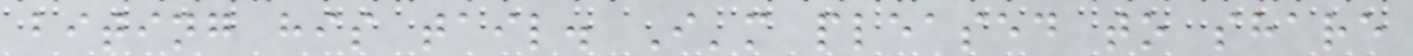biting his tail. I'm pleased to share
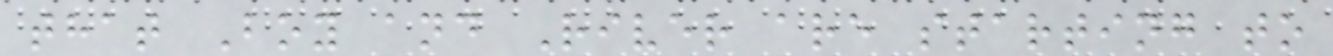that Boy and River are starting to
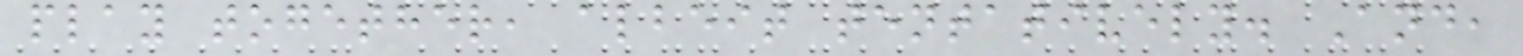play together, albeit tentatively. And,
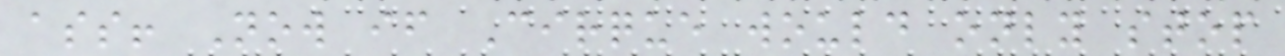ass! Now if Cirque would only stop
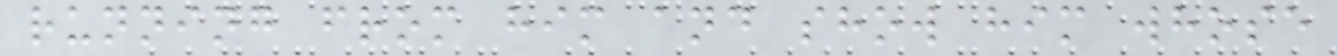running from him and show him whose
